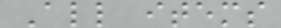All items
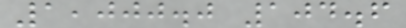1,000.0 104.6
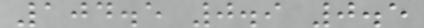104.5 0.9 0.5
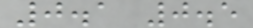0.1 0.5
